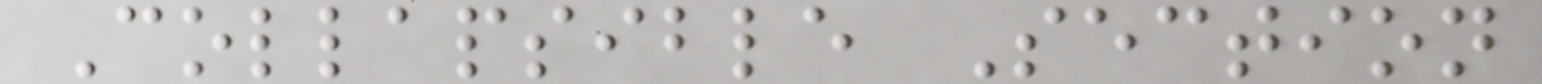Collapsible Section
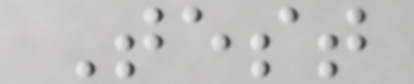Test
